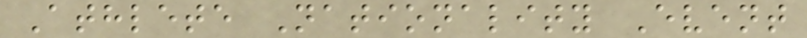Athlete Nationality Event
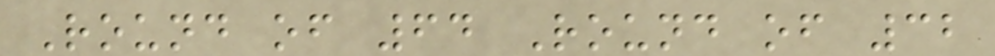Round of 64 Round of 32
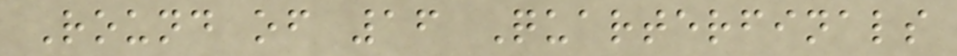Round of 16 Quarterfinals
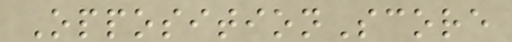OppositionScore
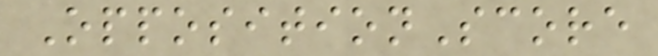OppositionScore
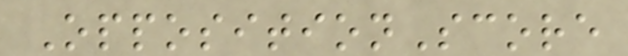OppositionScore
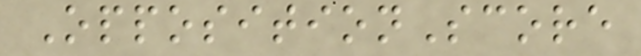OppositionScore
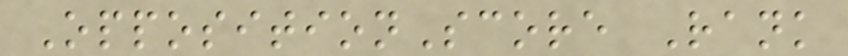OppositionScore Rank
